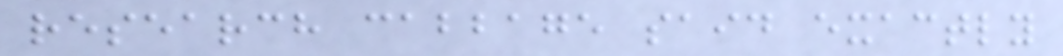research cabbage said exactly
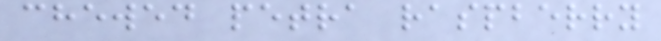chewed petra raspberry
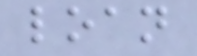loan
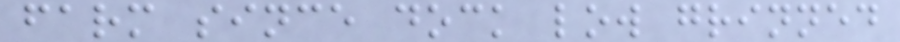farm since dock low grinned
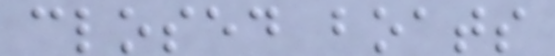closed boats
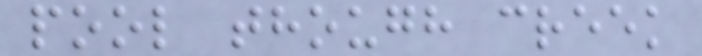pool though creek
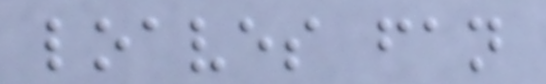loaves fan
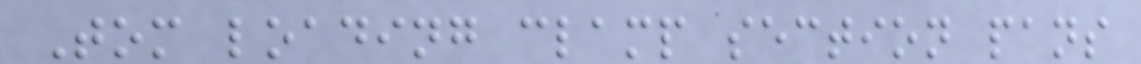Tom loading clamp section pans
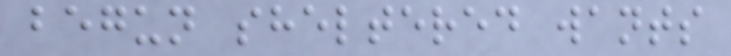begun sheltered wants
